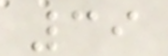39
